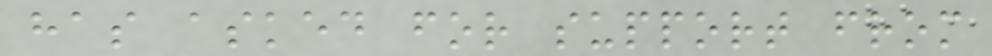has asked for support from
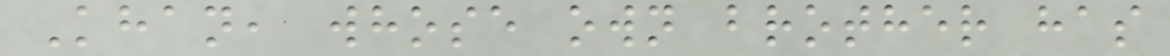Khan, whose own brother has
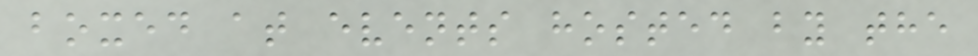boxed at events hosted by the
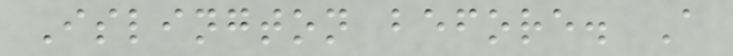Islington before. A
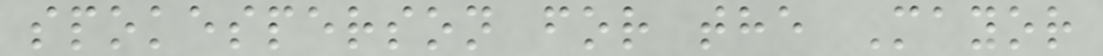spokesperson for the Mayor
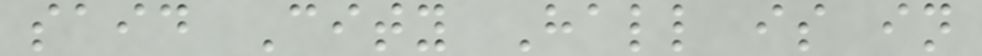said City Hall is in
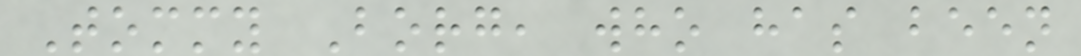Tommy Borg, who has been
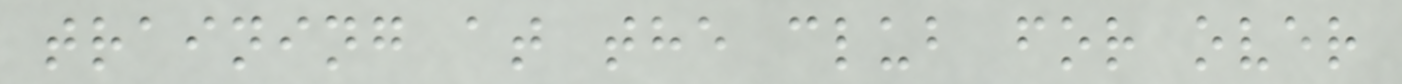training at the club for over
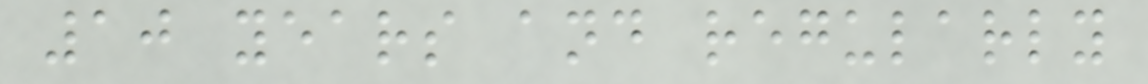10 years and regularly
